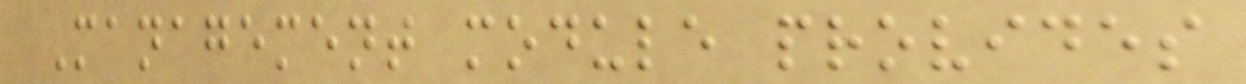Management module provides
